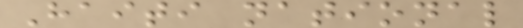Haiti national
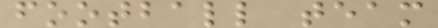football team
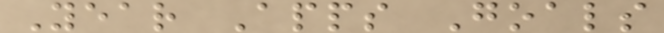Year Apps Goals
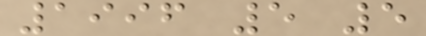1996 5 5
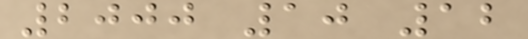2000 10 12
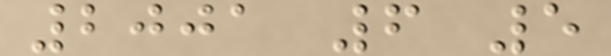2001 6 5
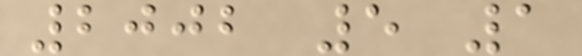2002 5 1
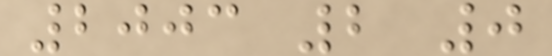2003 2 0
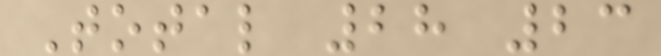Total 28 23
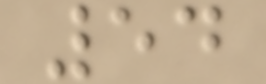54
